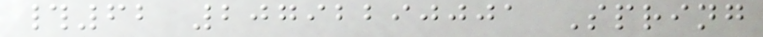#62 20792290001 Spring
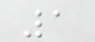1
